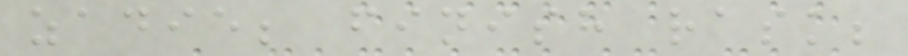zadie; finish rask;
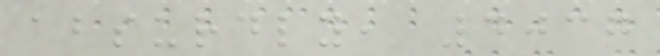absurdly, 4037
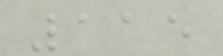115
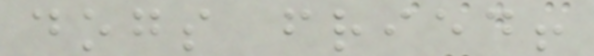dogs fried!
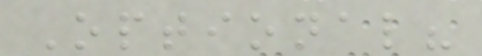Optional?
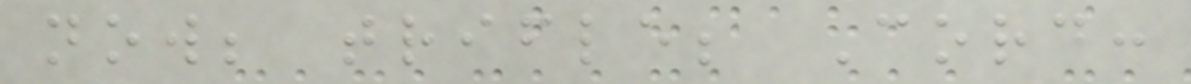now; trifle; Cord:
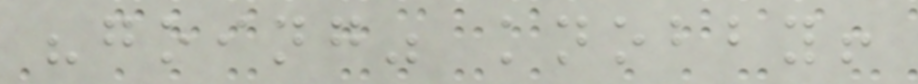"going" knobby!
